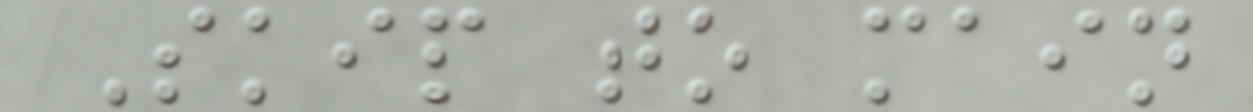Skip to main
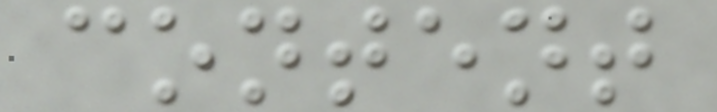content
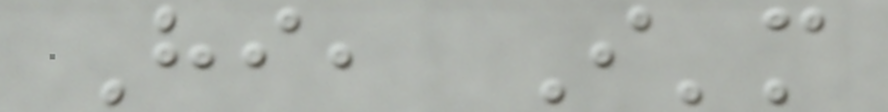Hi, I'm
